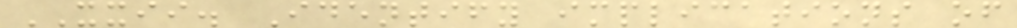XXII. Identify implications of
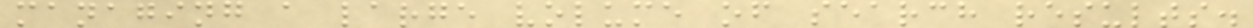managing a large volume of search results.
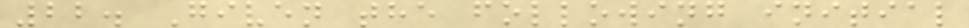22. Given the following initial
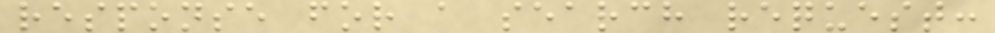response for a search request:
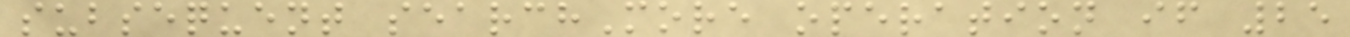subsequent searchMore operation if 25
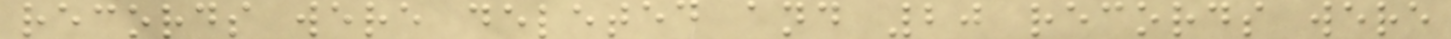records were deleted and 20 records were
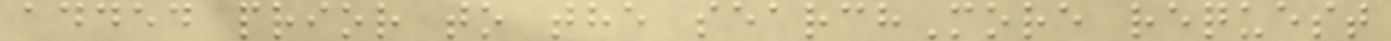added prior to the searchMore request
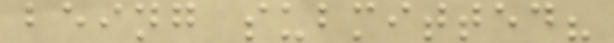being submitted?
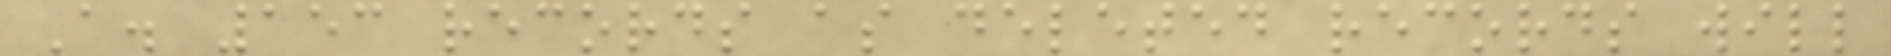A. 153 records as deleted records will
